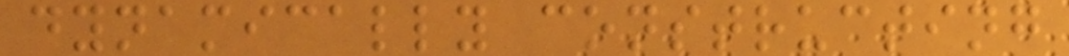dynamically constructing
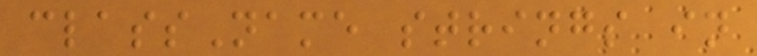className strings in
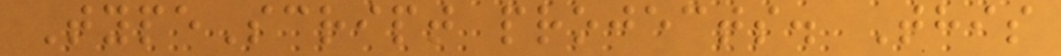TypeScript projects. This
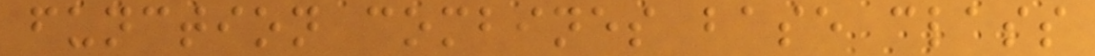function combines base class
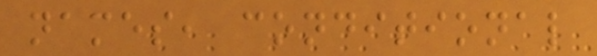names, conditional
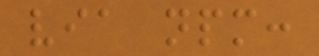via npm:
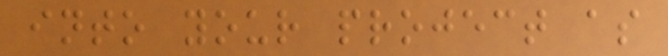into your project as
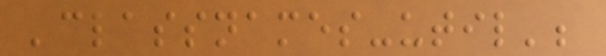'classnames-util';
